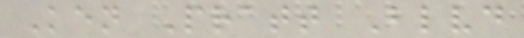Ken Pratt Blvd
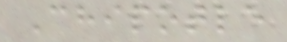Chipotle
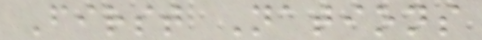First Nations
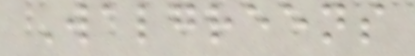Walgreens
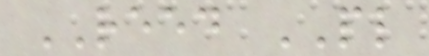REED PL
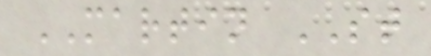MARTIN ST
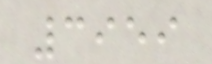3959
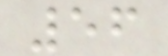56
